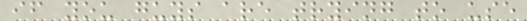if you guys are trying to use
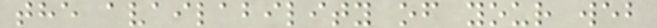the availability of your web
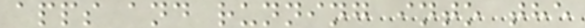apps and running into the
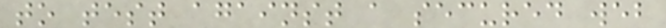to test against a secured web
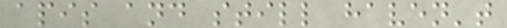apis and still haven't
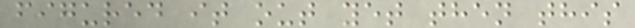figured it out yet then this
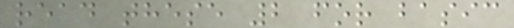read these 2 for basic
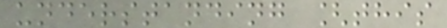understanding [this
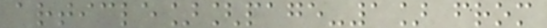article][page-1] from
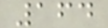164
